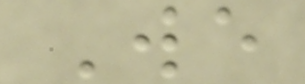We
